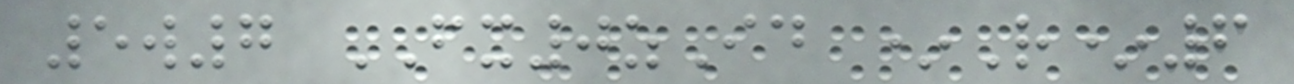5w7 FX0zId *R*6
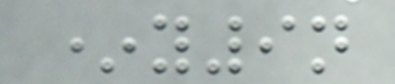*y9n
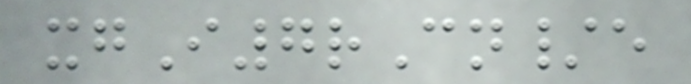xgI7rCn/e
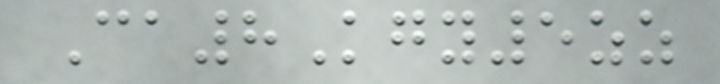Ca8Kgy5zz
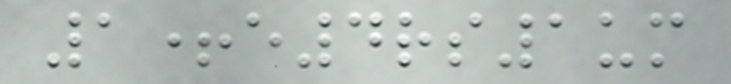1+e4rs1um
